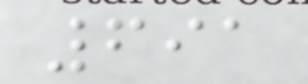691
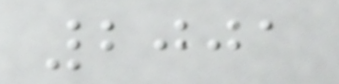2001
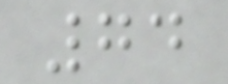74
